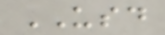USD
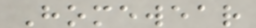Homewear
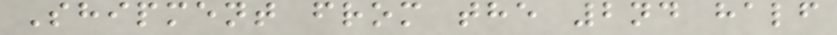Shipment from the 2nd half
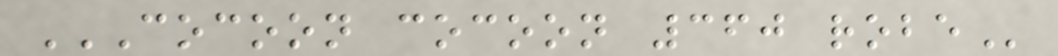COCOON COCOON 360 ROBE
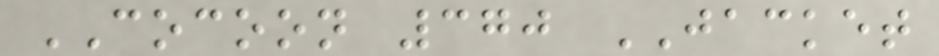COCOON 370 JACKET
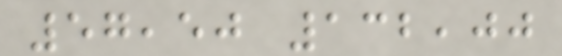57,50 132,00
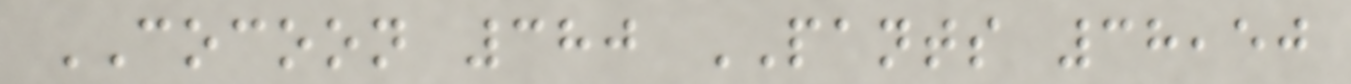COCOON 380 PANTS 38,50
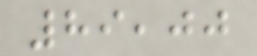89,00
